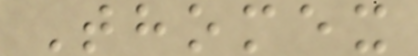Thomex
